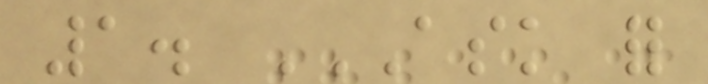1. ASK FOR
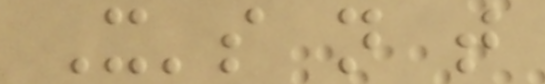It's not that
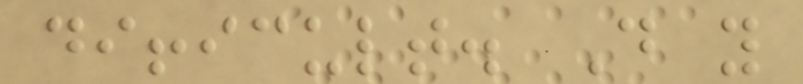difficult. Do you
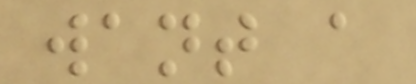want a
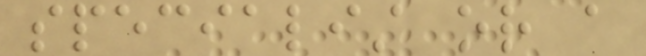specialist or a
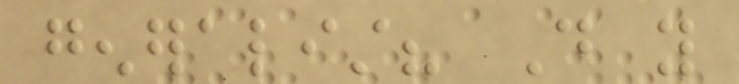generalist? Do you
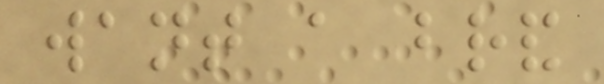want a brand
